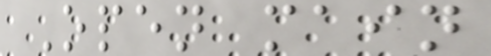Open main
